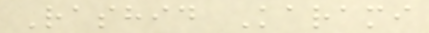Rashid Karami
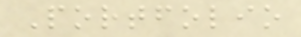Portfolio
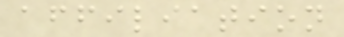affiliation
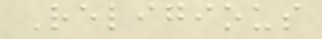Religious
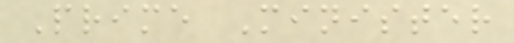Prime Minister
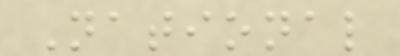National
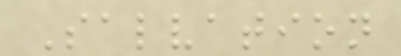Salvation
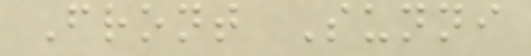Front Sunni
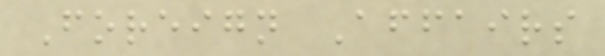Foreign Affairs
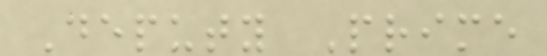Deputy Prime
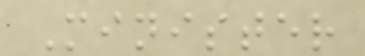Minister
